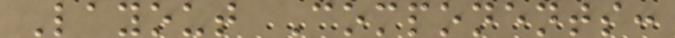Layout Components:
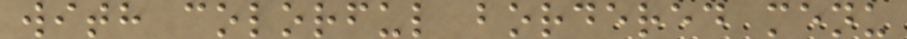with colorful bordered menu
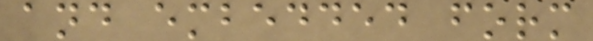and embedded form
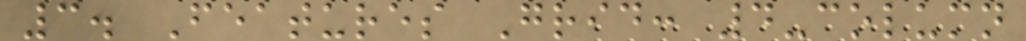3. Features Grid: 4-column
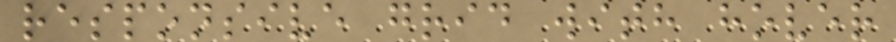responsive grid with hover
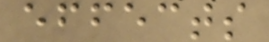effects
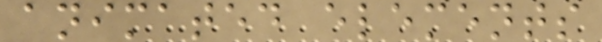animated elements
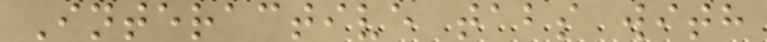Interactive tabs with
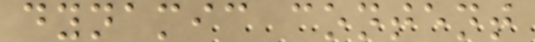dynamic content
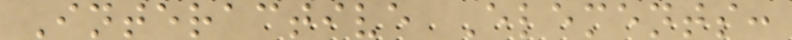Interactive Elements:
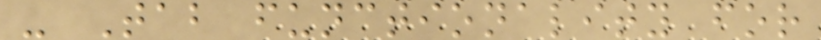- Tab functionality for
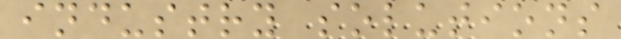industry solutions
